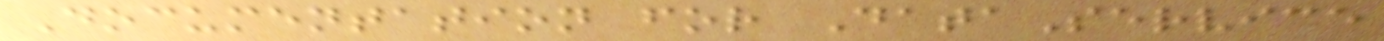Documentation for DataService
